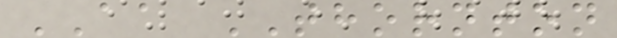AA THORNTON
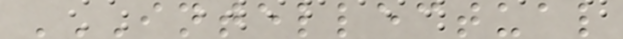INTELLECTUAL
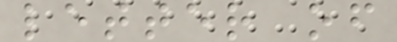letter of
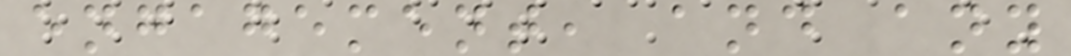engagement, and any
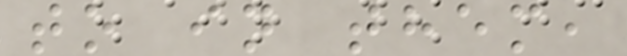to in them,
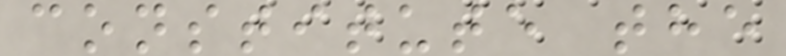constitute the
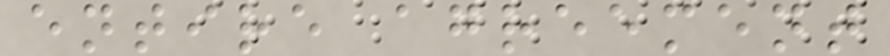entire agreement
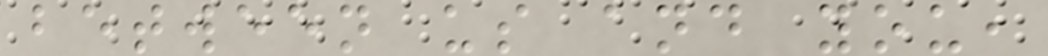between us and you,
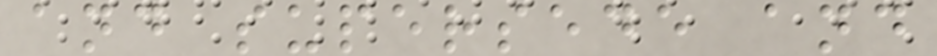and supersede and
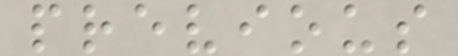previous
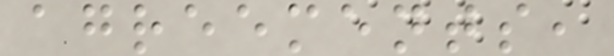agreements,
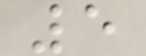5
